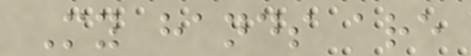My hands are
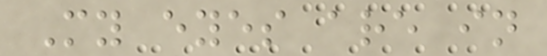My eyes are in
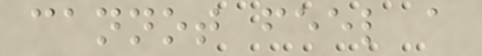cannot feel a
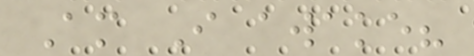Am I awake?
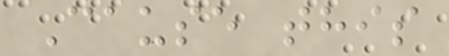Cause this
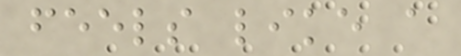feels like a
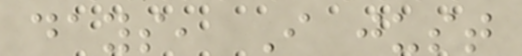days, I just
